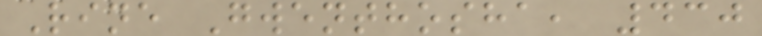Rine Gwenthosha, 430
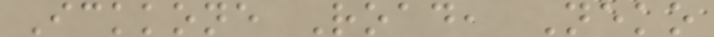Ickkone Road, Neko
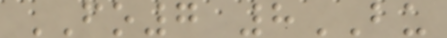FO7 8BU
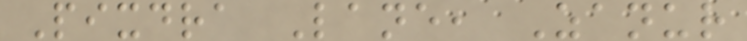Pixdra Lane, Zanur
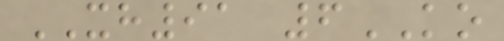XH91 6KO
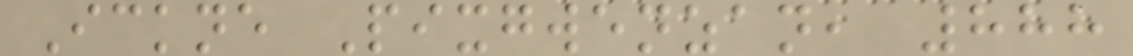Ickne Pixgwenzan, 888
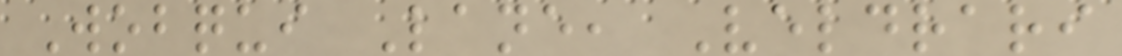Wobqui Lane, Veldrari
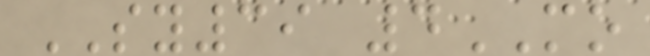SY39 4MO
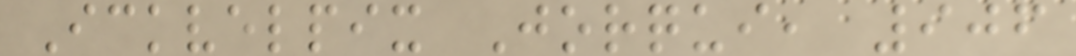Ickvelpix Jorqui, 906
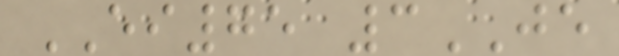EI75 3JE
